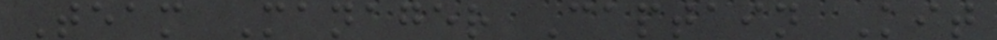Team Manager Captain Kit
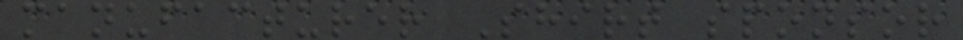manufacturer Shirt sponsor
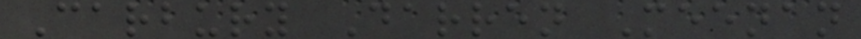Carbury Darren Meenan
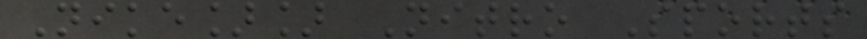Nike]] Nitro Sports
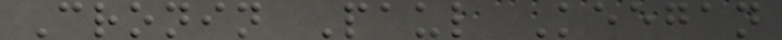Cronin Paul Keegan
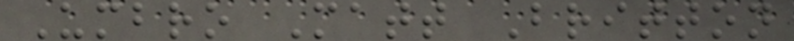Umbro Matt Britton
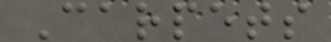Carpets
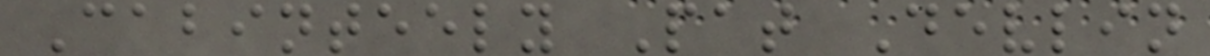Cabinteely Pat Devlin
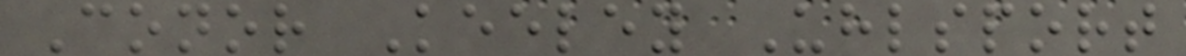Conor Keeley Uhlsport
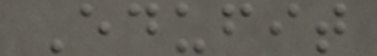Edufit
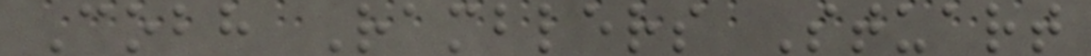Cobh Ramblers Stuart
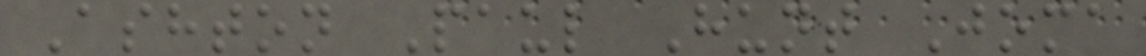Ashton Paul Hunt Joma
